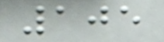105
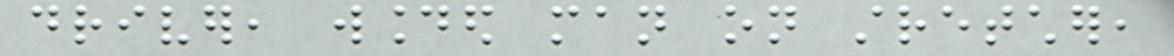driver, wounded man on stretcher,
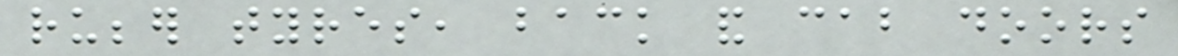rubber tyres, back and cab doors
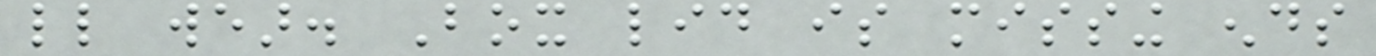little wear. Box lid is missing ends
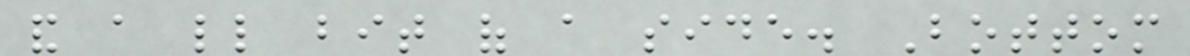and a little bit of a side. Bottom
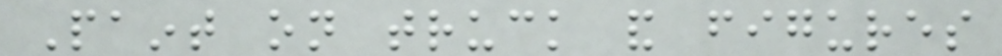Paint on truck and figures
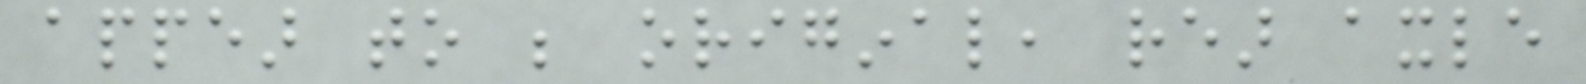appear to be original, rear axle
